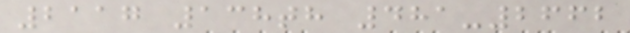2117 138th 481-2662
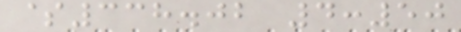$338.02 4:50
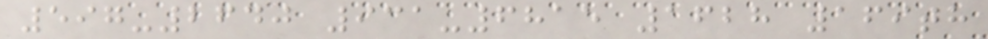597-2640 931-6815 1628 169th
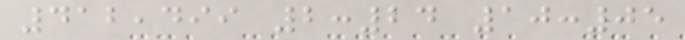412,499 2:24 10:05
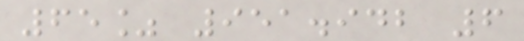65% 951.942 6
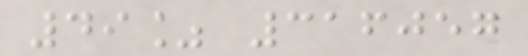49% 316057
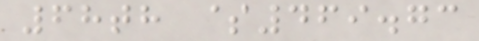68th $469.73
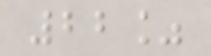22%
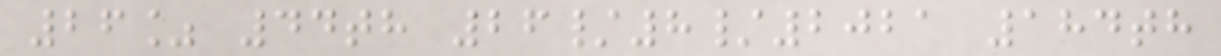26% 44th 26/8/2021 184th
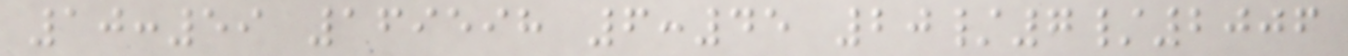10:59 169598 6:45 20/7/2006
